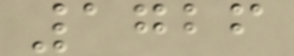1726
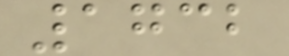1732
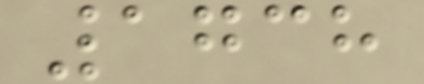1738
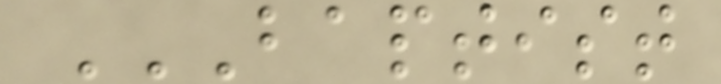BAPTIST
